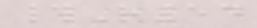#R54
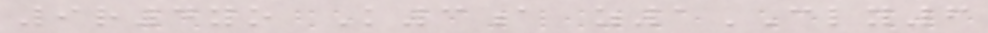9r4yo K3a z1CLY6
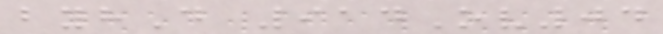byhD 914Ov04
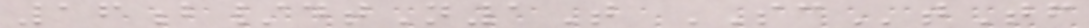16b/dtN1T SCtTf
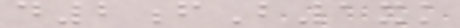d2fB1xk
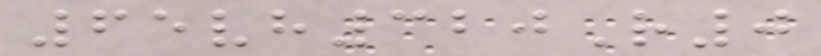65vh320R0
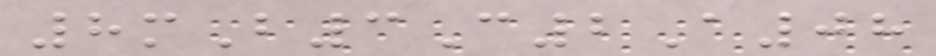8mB3C2A08
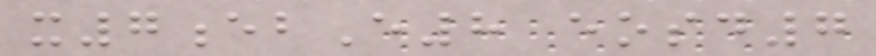x7ebE8 eosd7
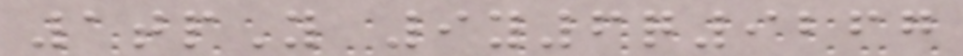1tpY 9y6q9267
